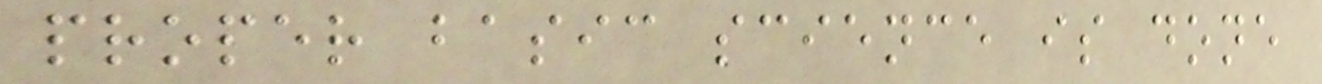proper basic science is done
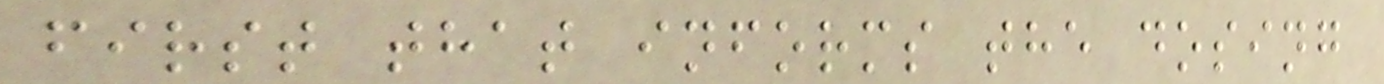first that informs the dosing
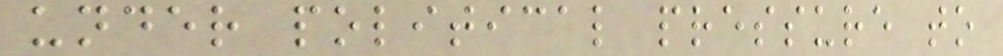under political pressure to
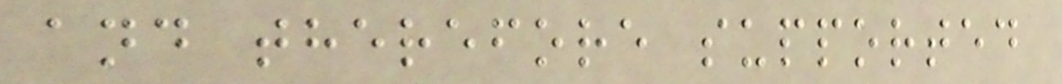and therefore supported
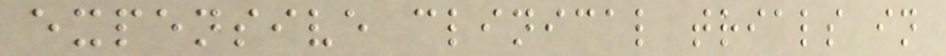expensive clinical trials in
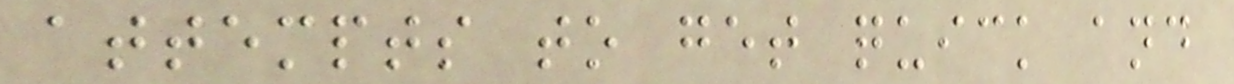attempts to get quick and
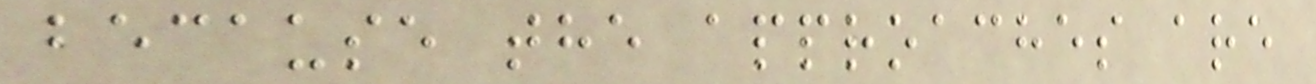because the approaches are
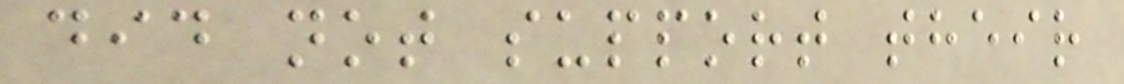did not support their
